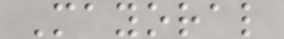Mayoral
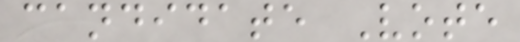candidate Vote
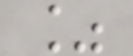%
